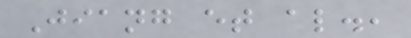Jiang et al.,
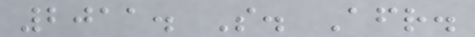2011. S. Afr.
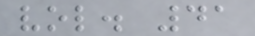vol. 41
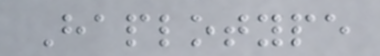Haplotype
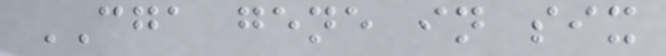CGA gene in six
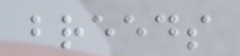breeds
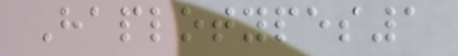Haplotypes1
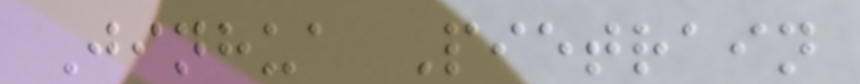Jinhua Pietrain
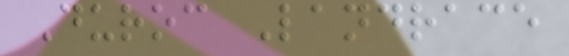Duroc Landrace
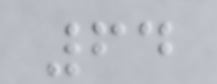64
